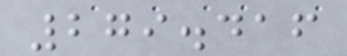279.416
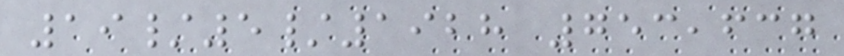19/5/1928 753,637
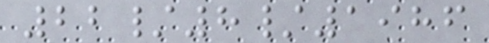22/8/1986
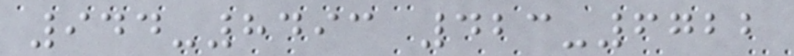944-8493 423-6722
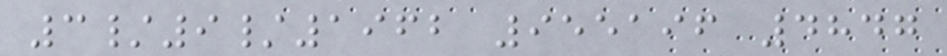3/9/1962 955196 4847
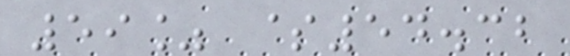59% $54.32
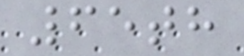65th
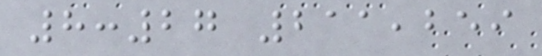8:27 211,259
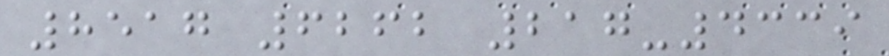8517 6262 217-4339
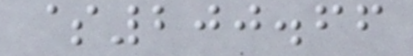$200.66
